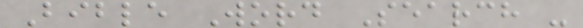Bible Word Search -
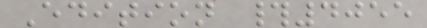Edition #4055
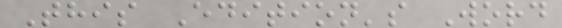This Edition's Word
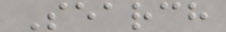Search
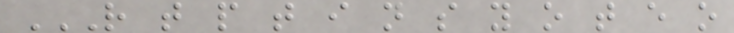R T P T I N S Y O T E O
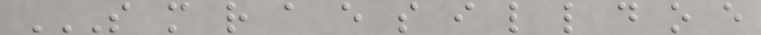S M R A E S I L L D O E
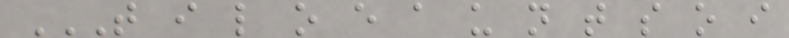T I L O E A U N T S O I
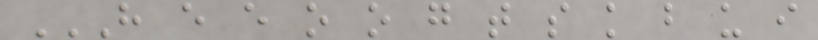H E E O O G T S K B U I
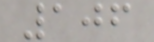106
